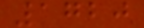1720
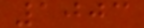1003
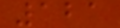121
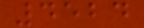4524
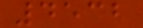4532
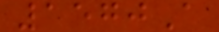1570A
